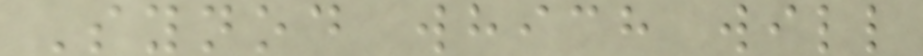Synod which will
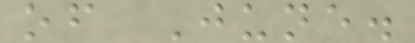of June.
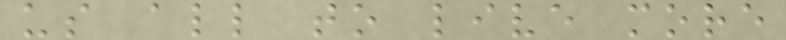us all to live more
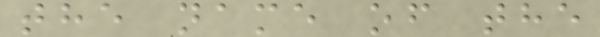the name of the
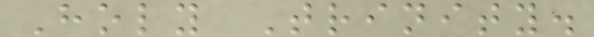Holy Trinity.
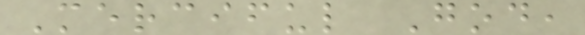Merciful God,
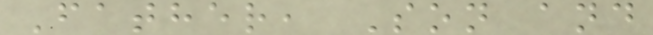Father, Son and
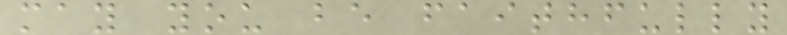may you be faithfully
